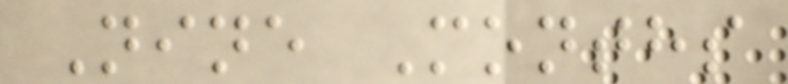Nine Months
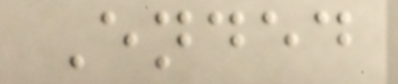Ended
